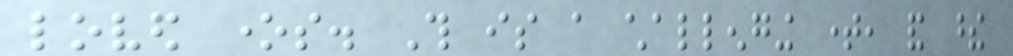loved ones. This is a challenging time, and these
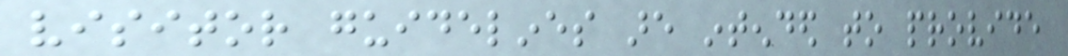visitor guidelines are intended to provide
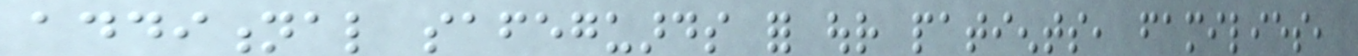additional safeguards for our patients, families,
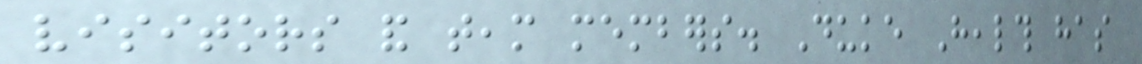visitors and team members. Duke Health has
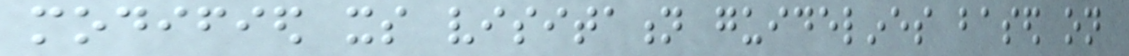modified its visitation guidelines based on
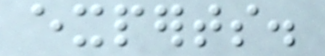experts.
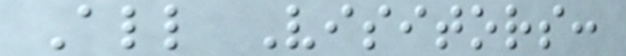All Visitors:
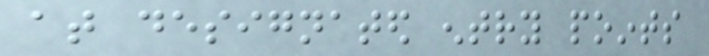at designated entry points
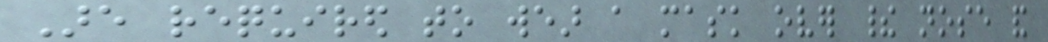Are required to wear a mask over their nose and
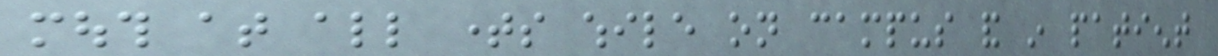mouth at all times while on campus and in patient
